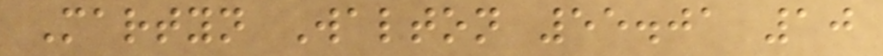Martyn Walton 55.01 10
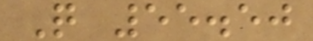Q 55.50
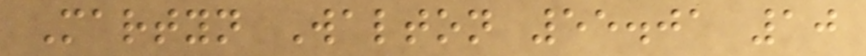Martyn Walton 55.01 10
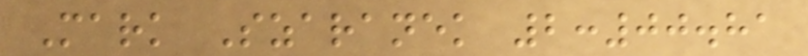Mark Szaranek 2:00.81
